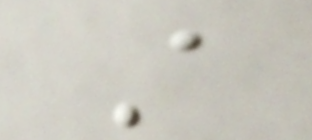A
